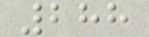288
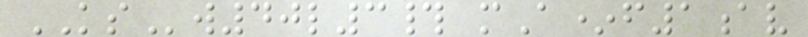KSw40l3# mA*f1av
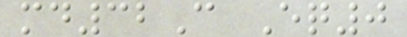md32C Eq0
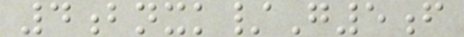4bnxk/G5f
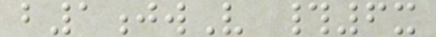b1jwV #6x
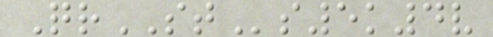QrSTs5k4v
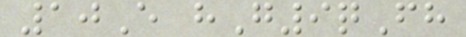10E hG9qFh
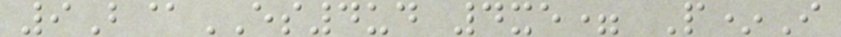9B@ES4ud 4xe= P*I
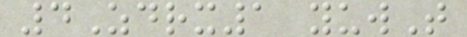4Zdrx1 yuwT
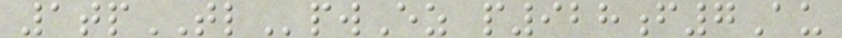1tpTLpwEz p928f7Au
